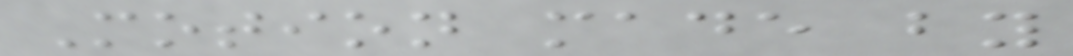Motion made by
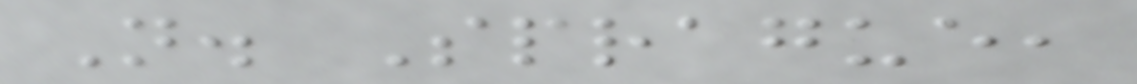N. Sprague,
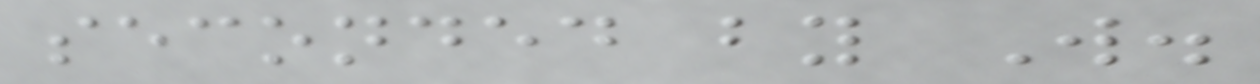seconded by W.
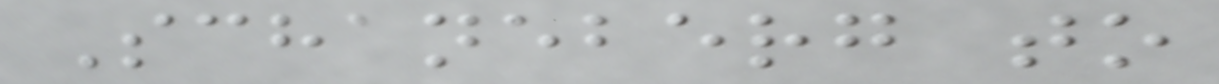Schaneberg to
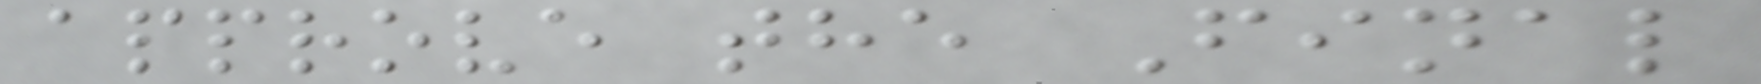approve the Final
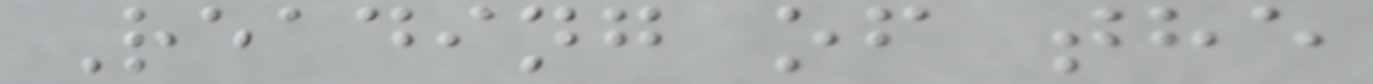Reading of the
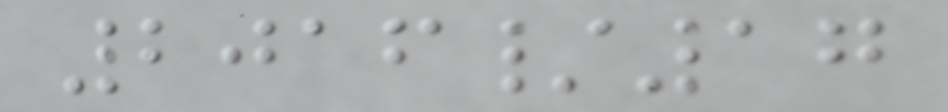2016/17
